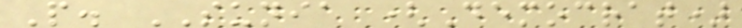P. SUNIA (Democrat)
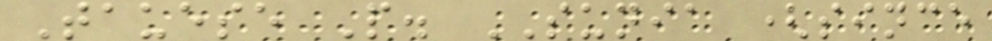Tauese P. SUNIA (since
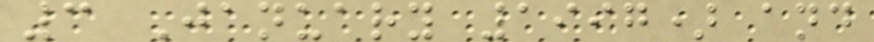3 January 1997) and
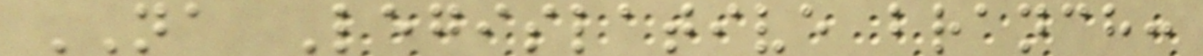NA Legislative branch:
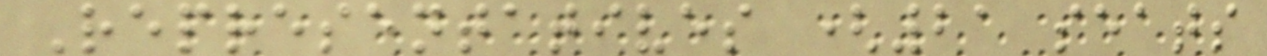Representatives (21 seats
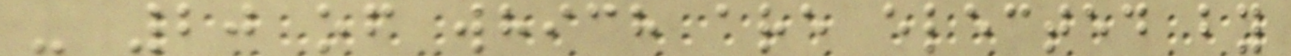- 20 of which are elected by
